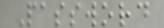Password
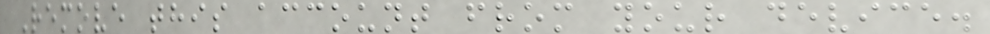Remove this account from your device.
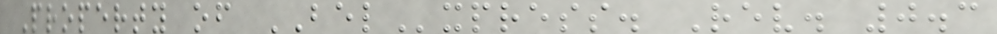Property of BELxpress. Rev. 0.3
